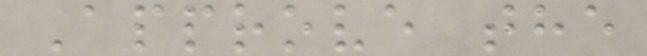Approve the
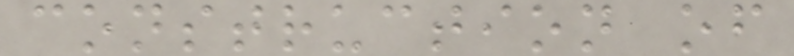construction of
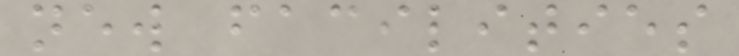new facilities
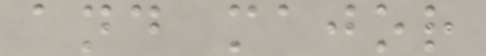and major
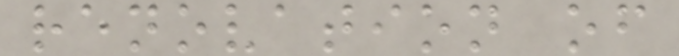renovation of
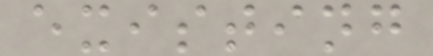existing
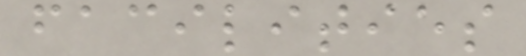facilities
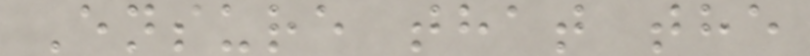Ensure that the
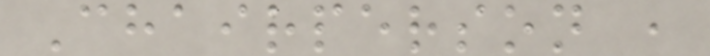Chairperson ,
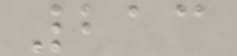213
